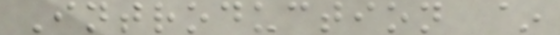Introduction ~
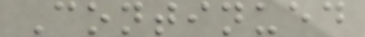Continued
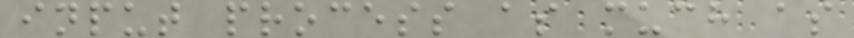input process as much as
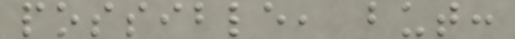possible, but:
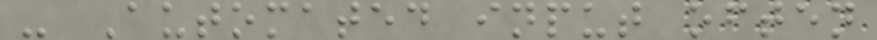- Automated input often
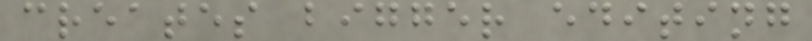creates bigger editing
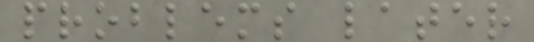problems later
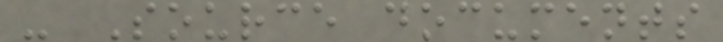- Source documents
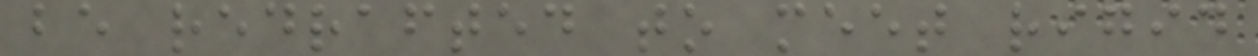be redrafted to meet rigid
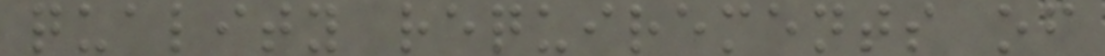quality requirements of
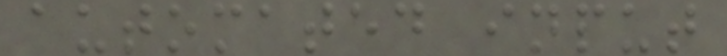automated input
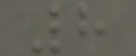8
